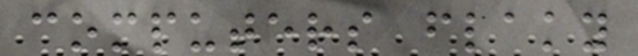computers flaky
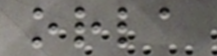orla
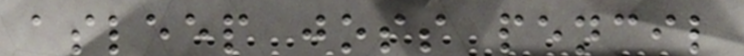asleep joss pencil
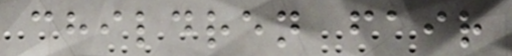children fair
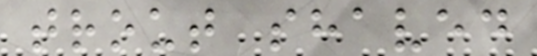trout shaved
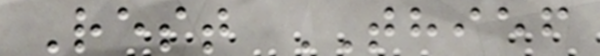Rest THIEF
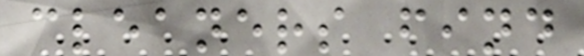cleaners find
